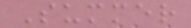Summer
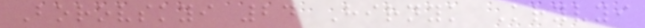Borovskyi 24 Hirnyk Kryvyi
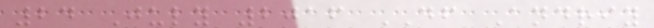24 July 2016 DF Andriy
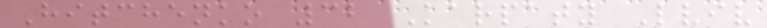Hitchenko 32 Karpaty Lviv
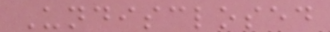Undisclosed
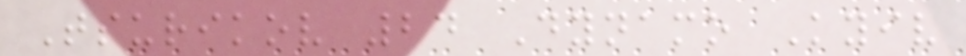Tsurikov 24 Dynamo Kyiv
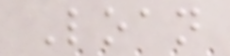Loan
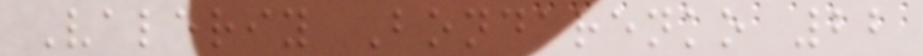Valeriy Bondarenko 22
